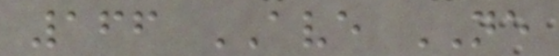166 AVE NE
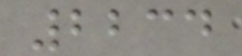2234
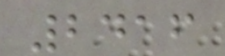2416
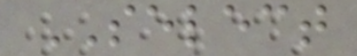SELECT
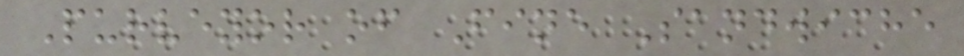Purveyor of Fine Sandwiche
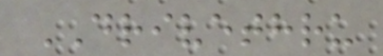DRIVETHRU
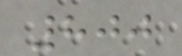800
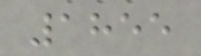1855
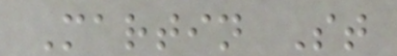Martin St
